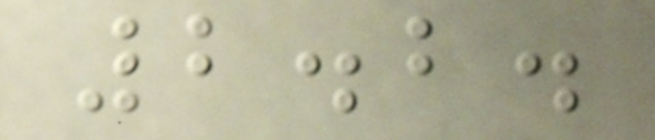2.2.
